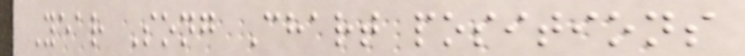Year Song Chart positions
